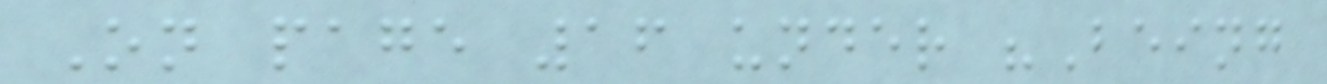On page 16 under "Being
